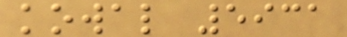kowal 5931
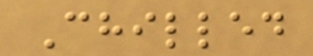Chilled
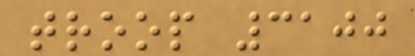troop 3100
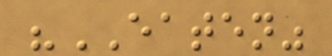"EATEN"
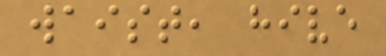waist, hive
